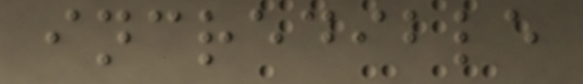incredible
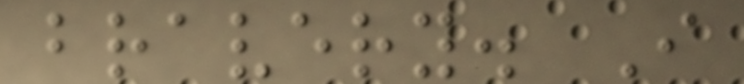bravery. I
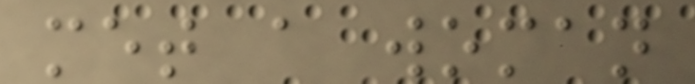met a woman
